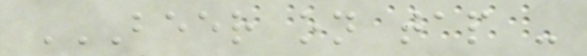BEER ON TAP -
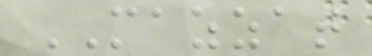MAZZAT
